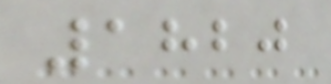1820
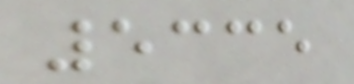5335
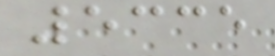5335
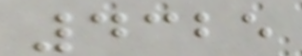4325
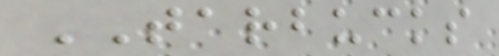TARBUCKS
